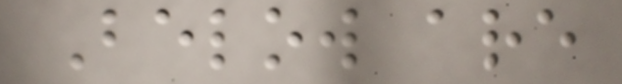Below are
